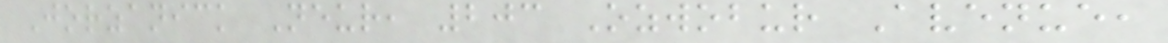Jorzanick Neur, 203 Ozwobur Avenue,
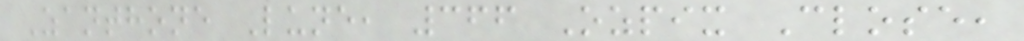Zanthone Lune, 366 Ozpix Close,
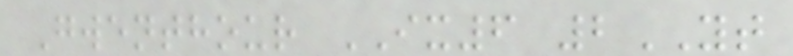Gwenthour IX6 2YT
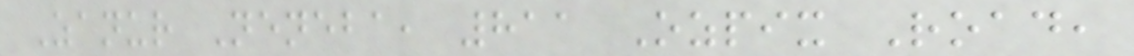Zanur Neneba, 811 Ozpix Road,
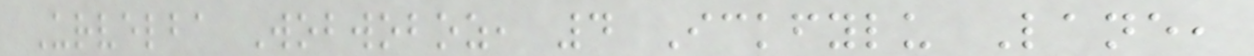Urvelba Wobwoboz, 4 Ickfylu Lane,
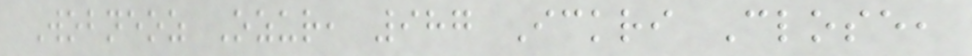Wobneoz Ozur, 987 Ickri Close,
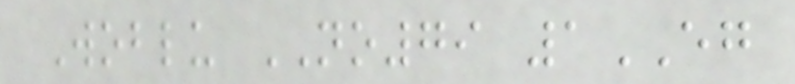Woblu NO79 1EG
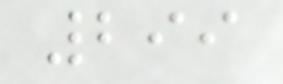299
